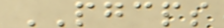PGCPS
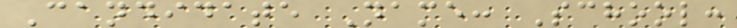Candidate Name: School:
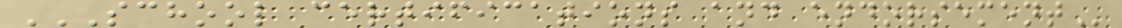SCHOOL CERTIFICATIONS AND ENDORSEMENT
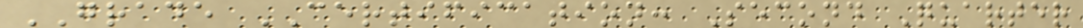GRADE CERTIFICATION: Second Quarter
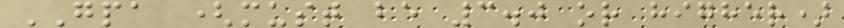GPA (must be 3.0 or higher)
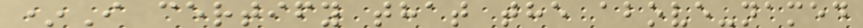*I certify that the above-named
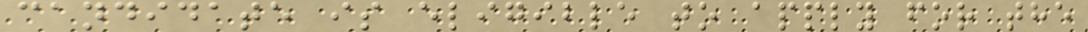candidate is eligible to apply for the
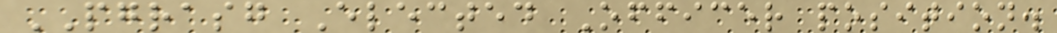PGRASG Elected Officer position.
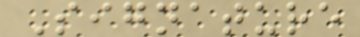Signature
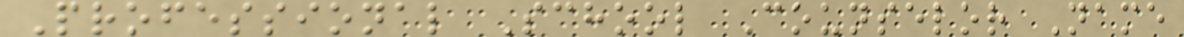Professional School Counselor Name
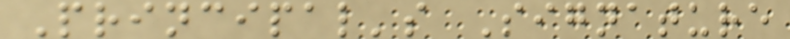Principal's Signature
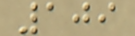109
